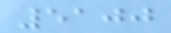5100
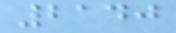2140
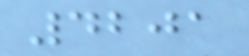4201
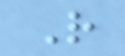R
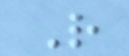R
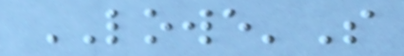LOWE'S
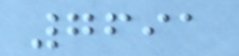7691
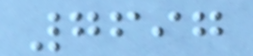7697
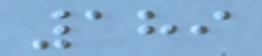189
